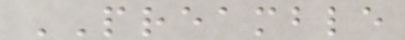PREAMBLE
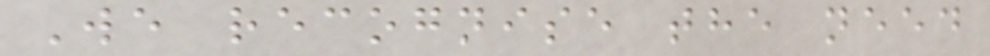We recognise the need
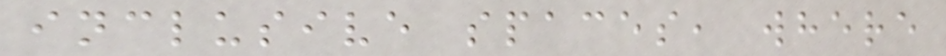inclusive spaces, where
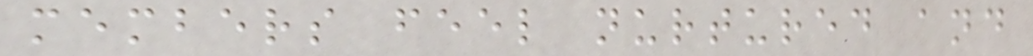members feel nurtured and
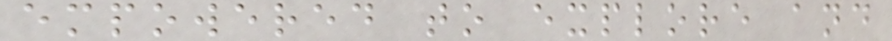empowered to explore and
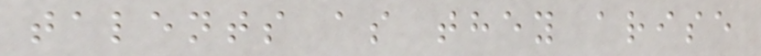talents as they arise
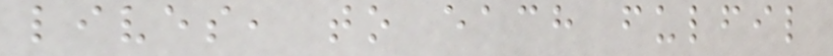lives, to each fulfil
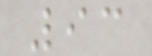93
